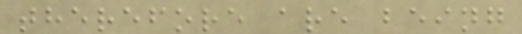therefore are being
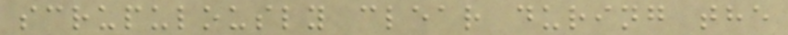scrupulously clear during the
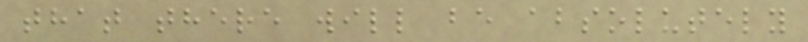that there will be absolutely
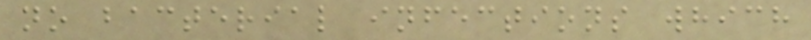no bacterial infections which
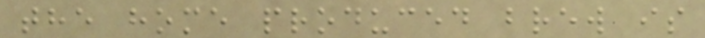the home produced brew is
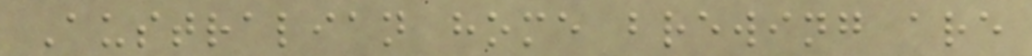Australian home brewing are
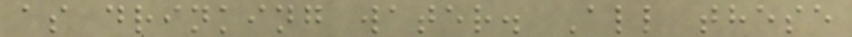as drinking water. All these
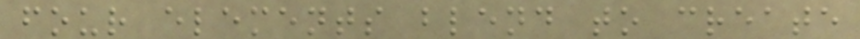four elements blend to create
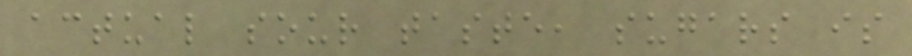actual sour taste, sugars is
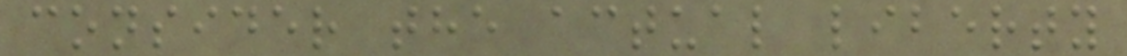consider the actual liberty
